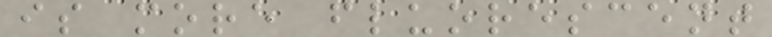is more fluorescent
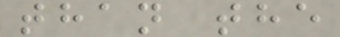than the
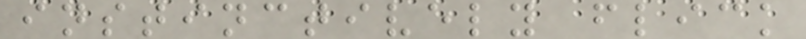instinctively flick
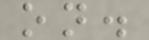on.
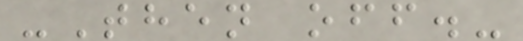-Then off.-
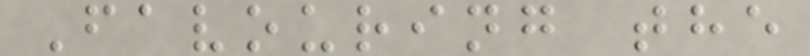Favouring the
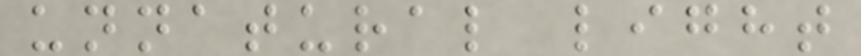unnatural light
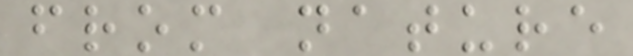from nature
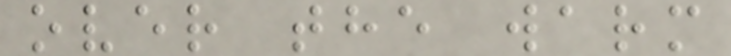over the warm
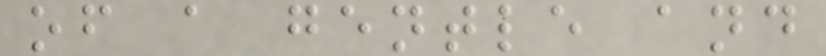of a gentle and
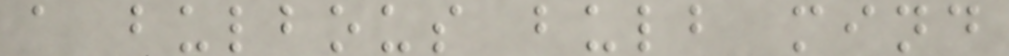a bulbous bulb mind
